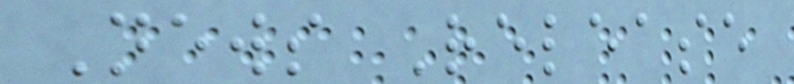News Release
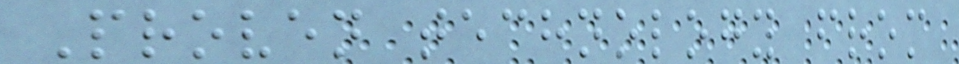Proven technology from
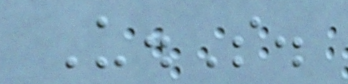U.S.
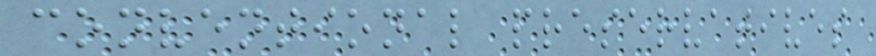conventional preservatives
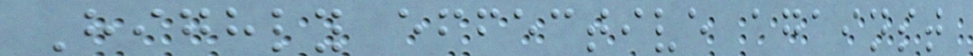Highly effective against
